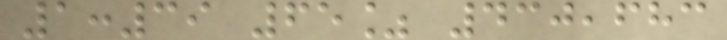1:39 65% 430,683
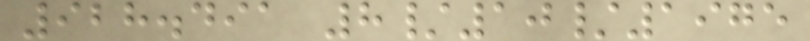928.491 8/10/1975
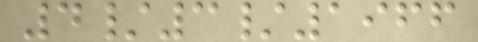4/3/1966
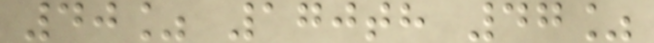40% 170th 47%
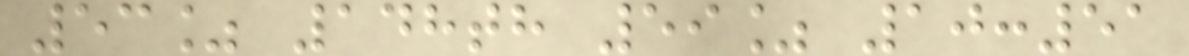53% 148th 59% 10:51
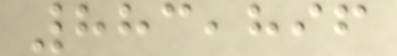883,896
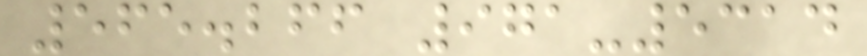565.266 971-5314
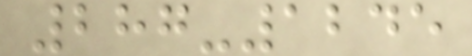287-1245
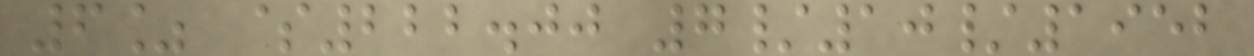6% $222.00 7/10/1952
